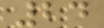24
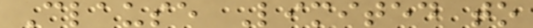Clause Limited to
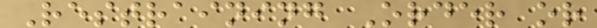Restraining Order or
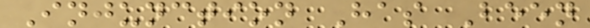Injunction Has Been
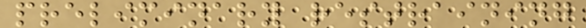preliminary restraining
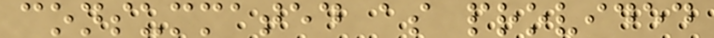consummated as provided
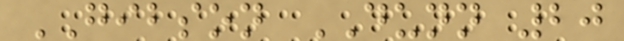GIBSON DUNN 20
